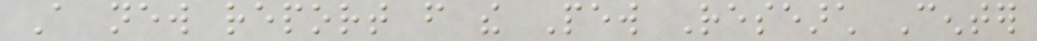A new report from the Pew Research Center
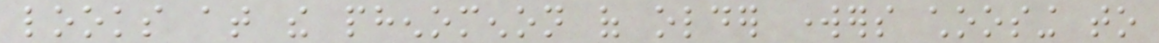looks at the phenomenon of older workers choosing to
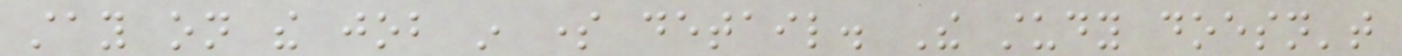stay on the job in some detail. The study doesn't
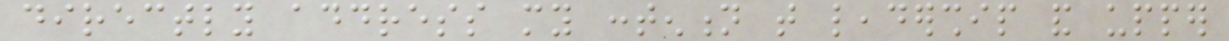directly address my contention that leadership and upper
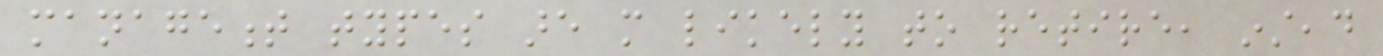management types are more likely to retire, instead
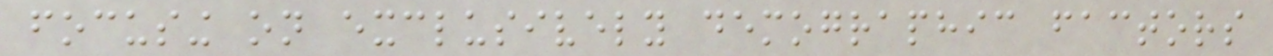focusing on exclusively demographic factors
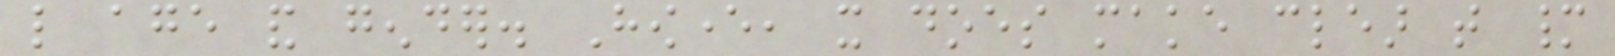like age and gender. However, it does make clear that many
